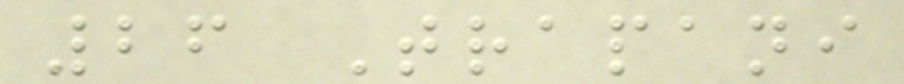26 Trapani
